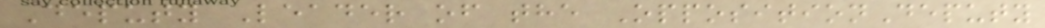Deputy Leader of the OppositionDeputy
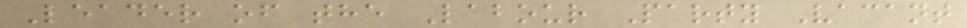Leader of the Labour Party Vacant
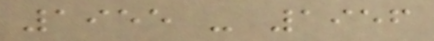1955 - 1956
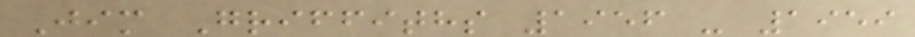Jim Griffiths 1956 - 1959
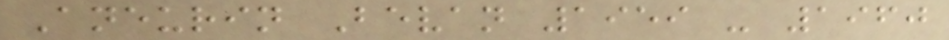Aneurin Bevan 1959 - 1960
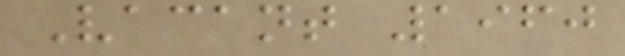Vacant 1960
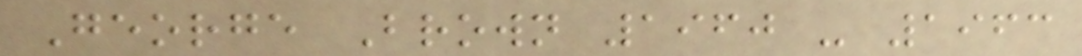George Brown 1960 - 1963
